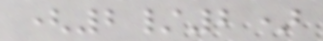(2/2)
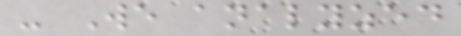- We analyzed
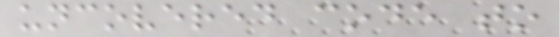uncovered code to
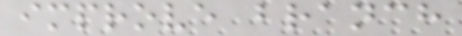improve branch
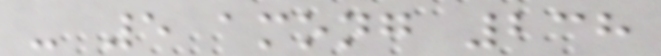- 5 among 238
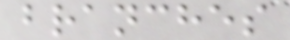branches
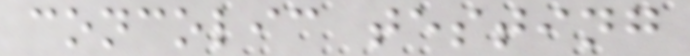concolic testing
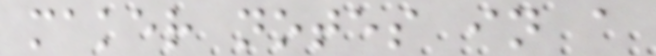maker notes in a
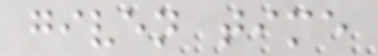given time
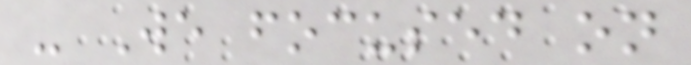- We focused on
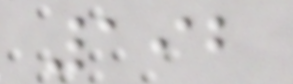192
